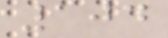104
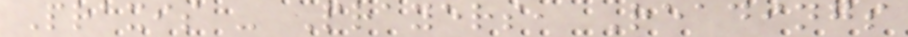Praxis - Prayers, Readings
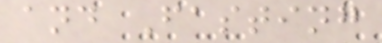and Fasting
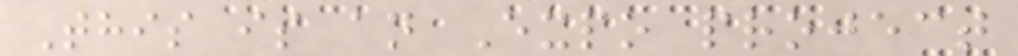This is an Expo project
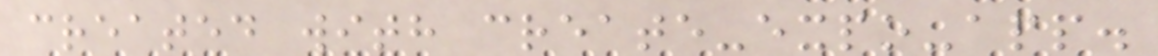created with create-expo-app.
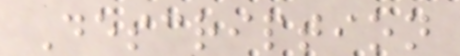Description
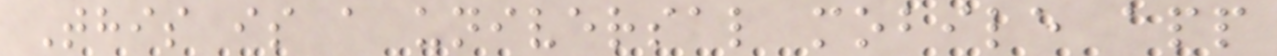This is a universal mobile app
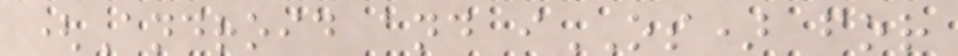(Android and iOS) for
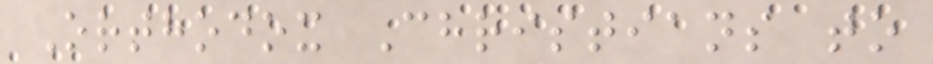Orthodox Christians to
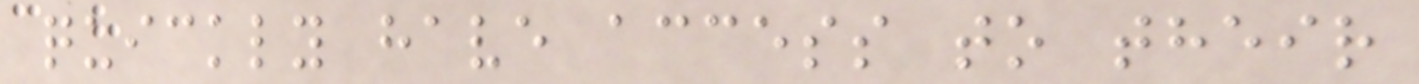quickly have access to their
